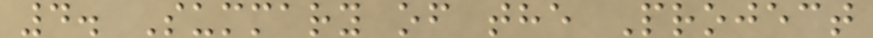4. Summary of the Project
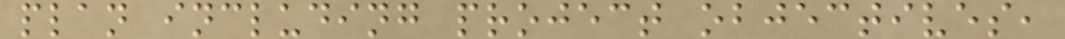plan including project objectives,
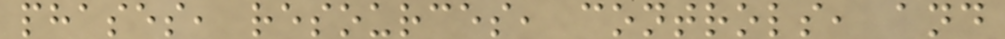phases, resources, controls, and
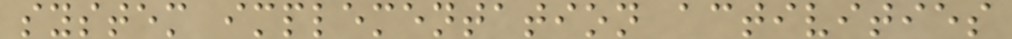system implementation activities
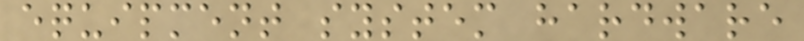equipment system hardware
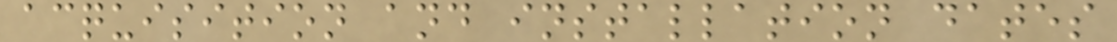acquisition and installation dates
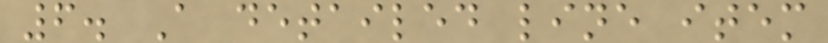6. A detailed line item
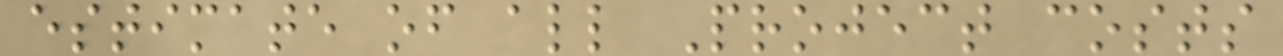estimate of all Project costs
